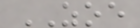ZOE
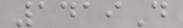1419D
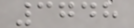3748
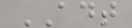ADT
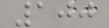100
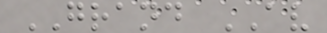GRAND AV
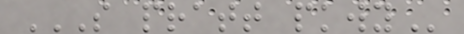S PRATT PKWY
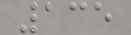135
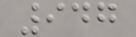947
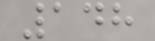148
